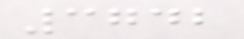3742
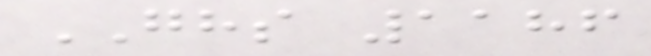GHS 1186
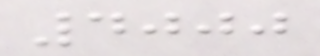4000
